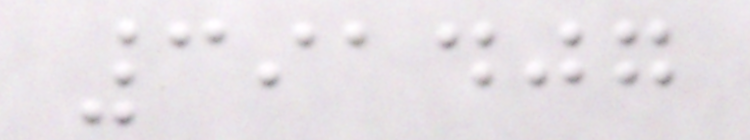391407
